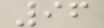96
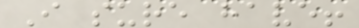I sure have!
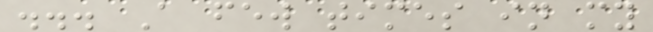... A few times in my
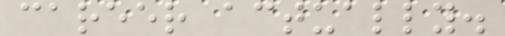career actually.
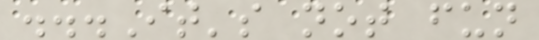...It's not fun
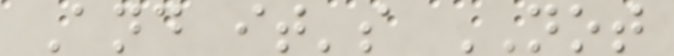And it's NOT
